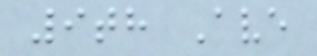9th Ave
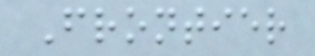Frontier
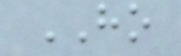HO
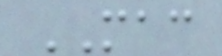MAC
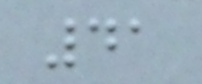41
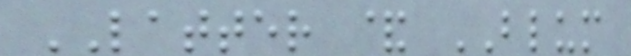LATTER & BLUM
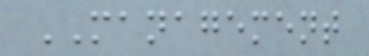MANAGEMENT
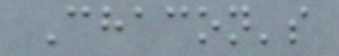Chacon's
